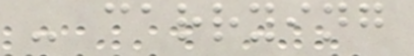- carrying
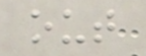out
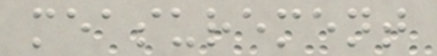measurement
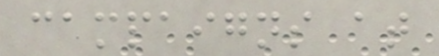campaigns at
